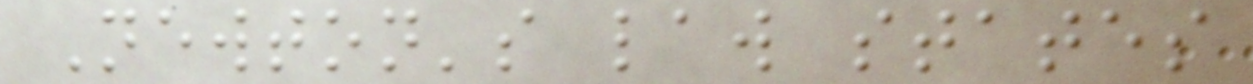Newton's law states
